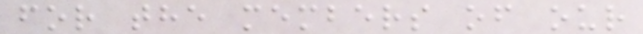for the members of our
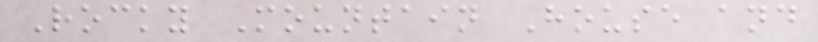Rocky Mountain House and
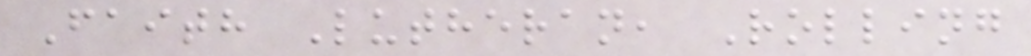Faith Lutheran, Rolling
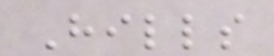Hills
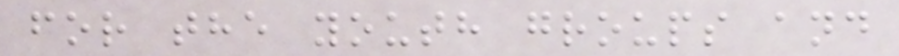for the youth groups and
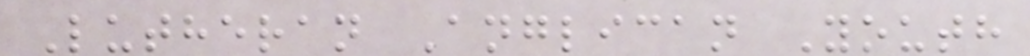Lutheran Anglican Youth
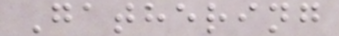Gathering
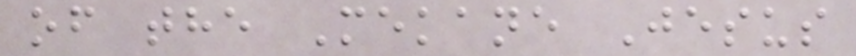of the Mekane Jesus
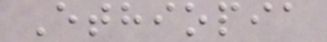Ethiopia
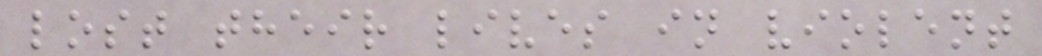lost their lives in violent
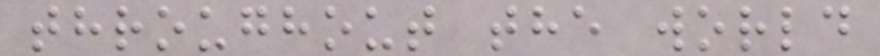throughout the world
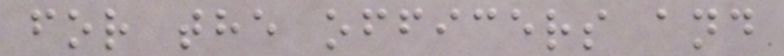for the officers and
